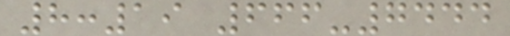8:19 666-7444
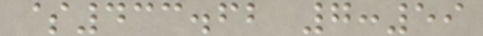$433.62 7:59
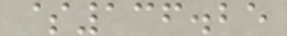$136.25
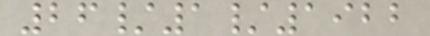26/1/1922
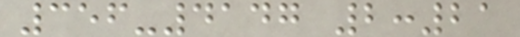356-4147 2:21
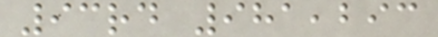93rd 981,293
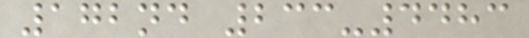172nd 233-4483
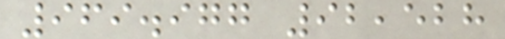969.977 92,528
